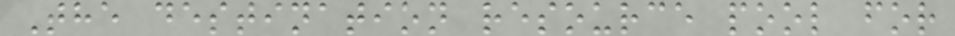The destination resource pool for
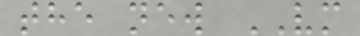the new VM
